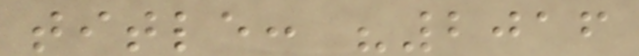title: "2016
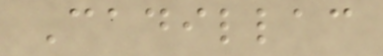Cadillac
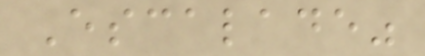Escalade"
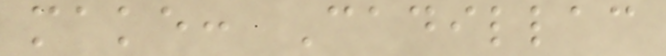make: Cadillac
